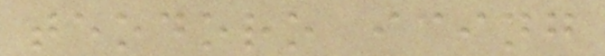teodoro icing
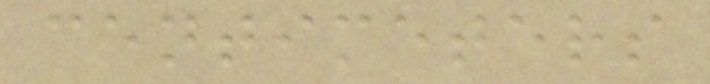centimeters
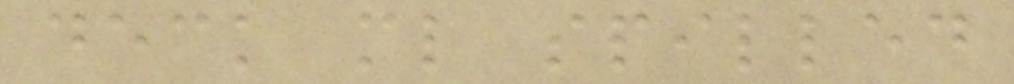deck ml spilled
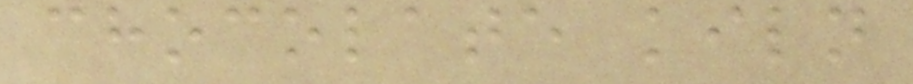chocolate kiln
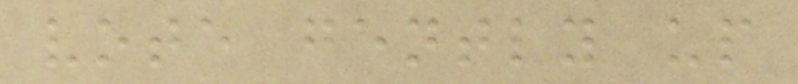vote gently up
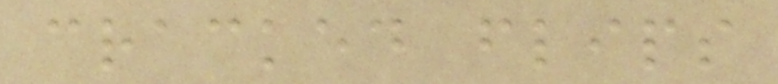cracked flips
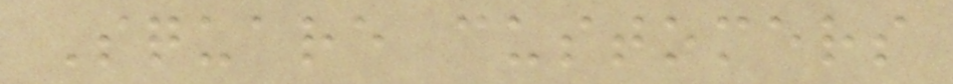Square customers
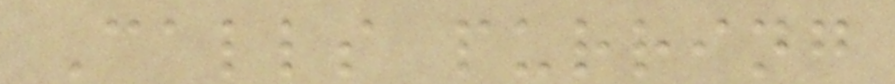Calls purring
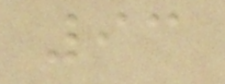93
